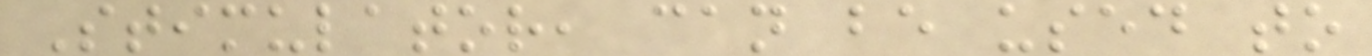Stimulator, can be used to
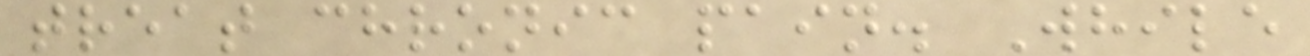treat chronic pain. While
